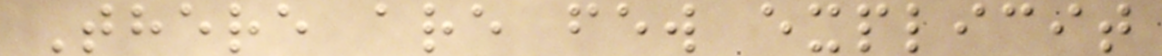There are few explicit
